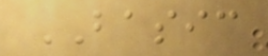BASIC
